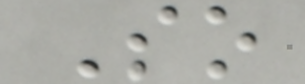So
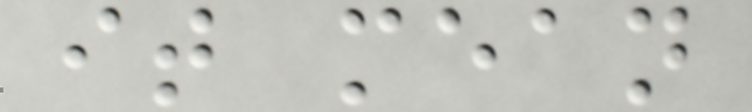it mean
